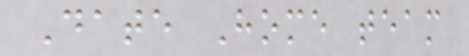Date Home team
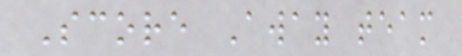Score Away team
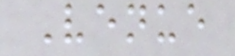Venue
